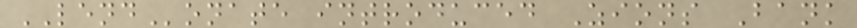LENDonate introduced Zions Bank
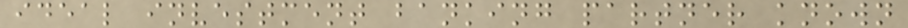ideal investment banking partner known
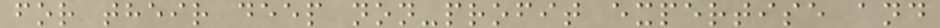for their deep non-profit expertise and
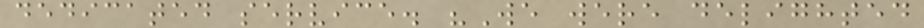dedicated service. "We were delighted
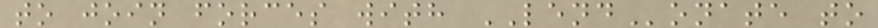to join forces with LENDonate to
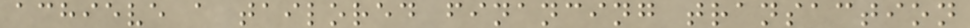achieve a tailored financing transaction
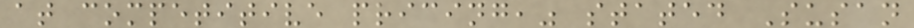at competitive pricing," stated Susan
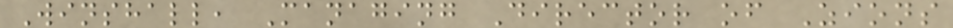Winshall, Managing Director of Zions
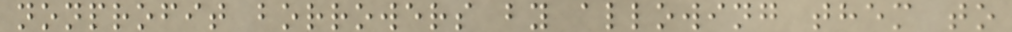nonprofit borrowers by allowing them to
